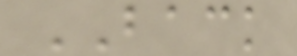BACK
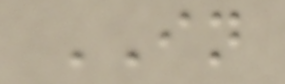IN
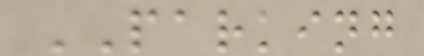PARKING
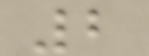2
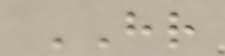HR
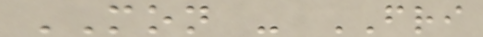MON - FRI
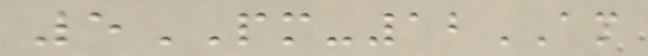5PM-12AM
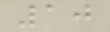10
